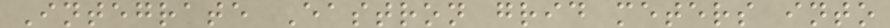Integrate Eastron grid meters into
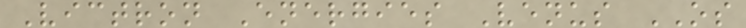Victron Energies Venus OS
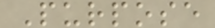Purpose
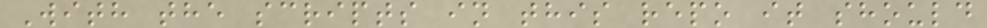With the scripts in this repo it should
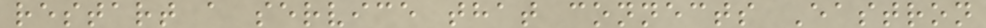restart a service that connects Eastron
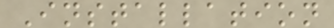Installation
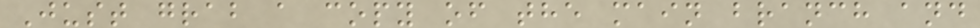Just grab a copy of the main branch and
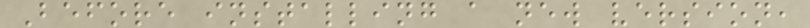Before installing a new version,
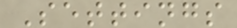Settings
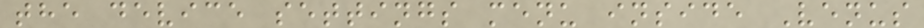the device settings menu inside Venus
